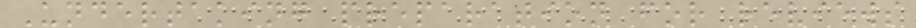Undertaking preparation for reviews
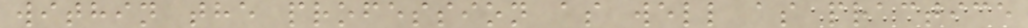within the profession as well as practice
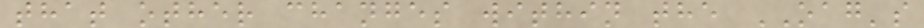that other changes within the OAG's
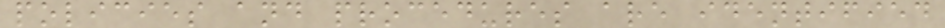policies and procedures are identified
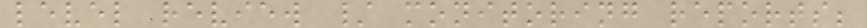level review / monitoring reports;
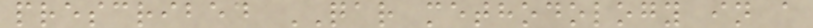prescribed QAR methodology in a
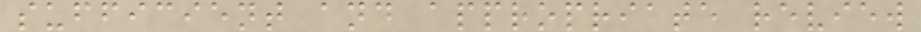sufficient and appropriate review
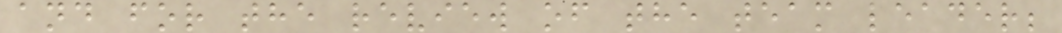and for the review of the team leader;
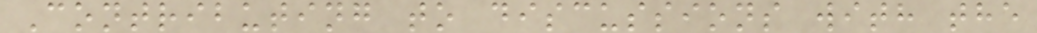Contributing to discussions with the
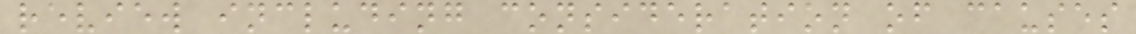review including consideration of causes
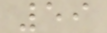59
